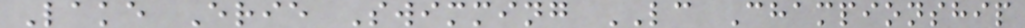Lake Erie Swimming LC Championship
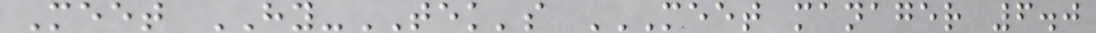Meet HY-TEK's MEET MANAGER 6.0
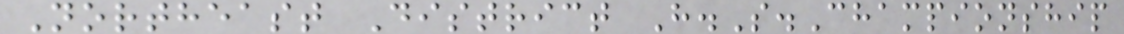Northeast District H.S.Championship
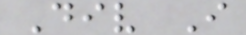Div I
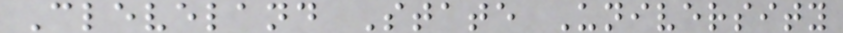Cleveland State University
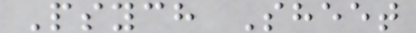Psych Sheet
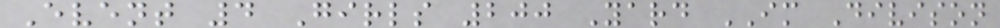Event 4 Girls 200 Yard IM Divison
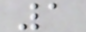1
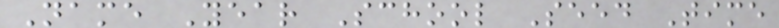Name Year School Seed Time
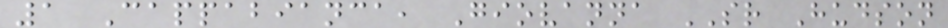1 Cappabianca, Giovanna SR Hudson
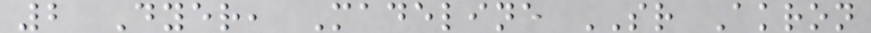2 Dyer, Madeline SR Akron
